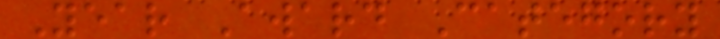Year Award Category
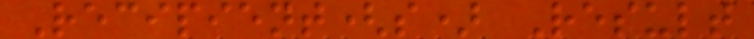Recipient(s) Result
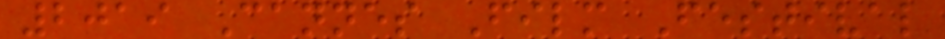2019 Cannes Film Festival
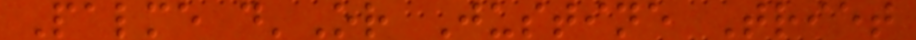Palme d'Or Justine Triet
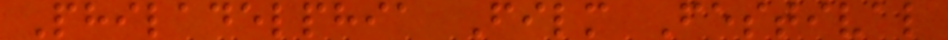Philadelphia Film Festival
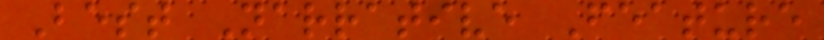Best Narrative Feature
